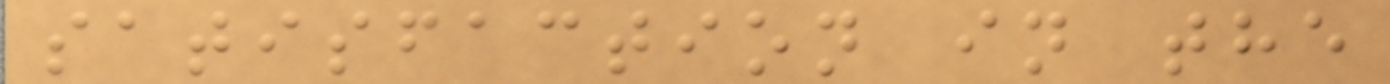satisfaction in the
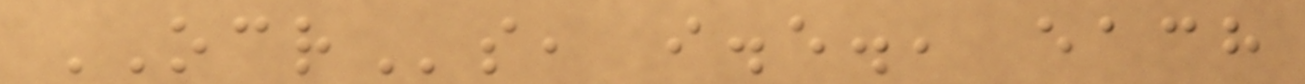OCRs, i.e., each
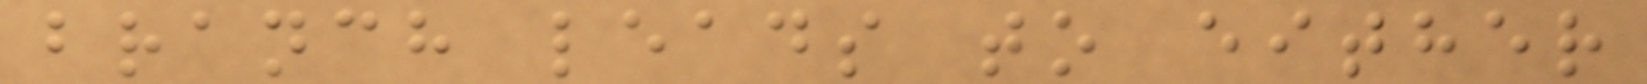branch leads to either
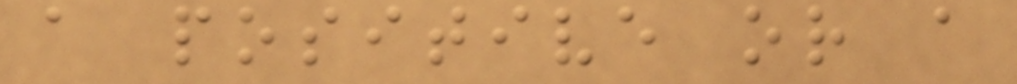a positive or a
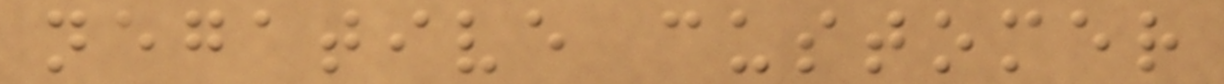negative customer
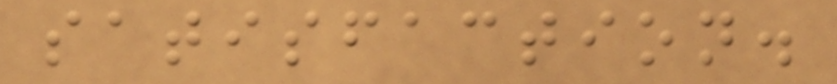satisfaction.
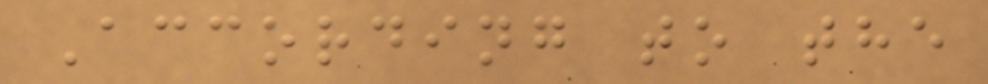According to the
